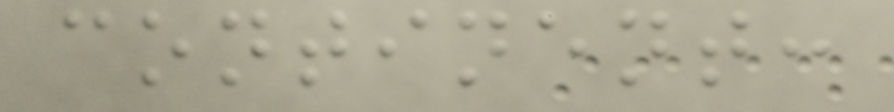continent:
